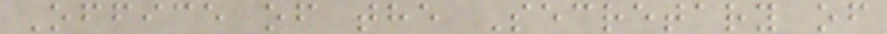Office of the Secretary of
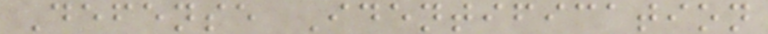Defense Identification
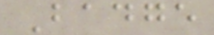Badge
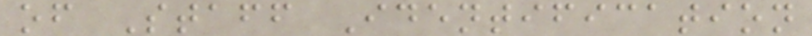of Staff Identification
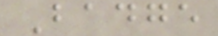Badge
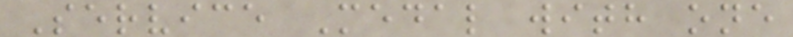Service Medal with one
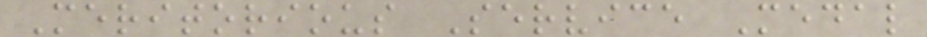Meritorious Service Medal
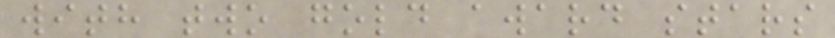with two gold award stars
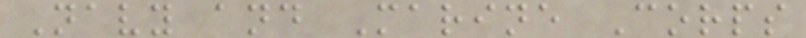Navy and Marine Corps
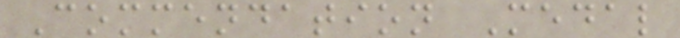Commendation Medal
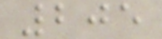205
